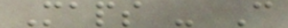Maps - C
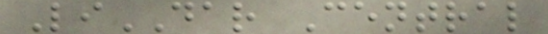LiDAR Central
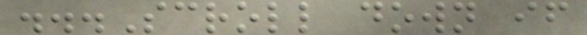...Scroll down if
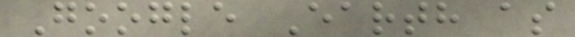Google Earth as
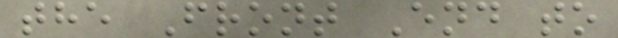the Front End to
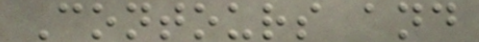Contours and
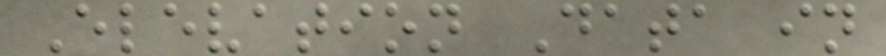Elevation Data in
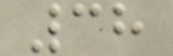38
